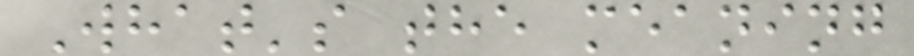What's the meaning
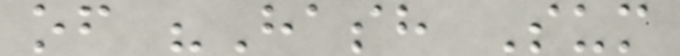of "Hash Sum
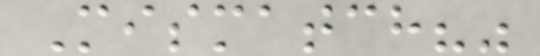Mismatch?"
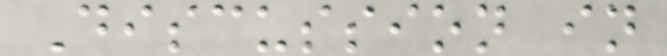Discussion in
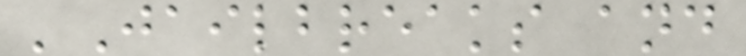'Jailbreaks and
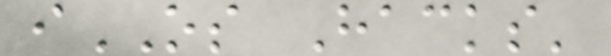iOS Hacks'
